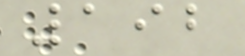192
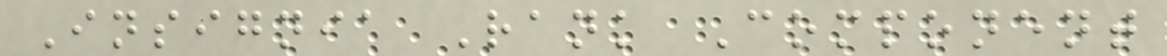Insignia Rank Component
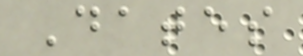Dates
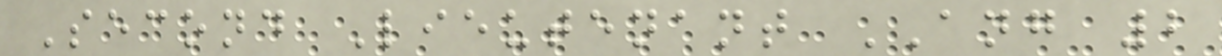Second Lieutenant ANG 2
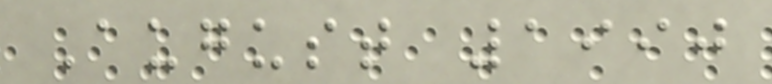August 1990
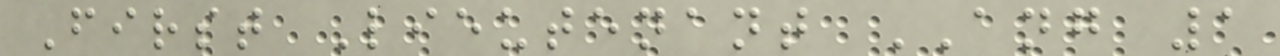First Lieutenant ANG 1
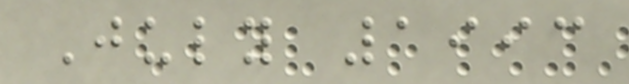July 1993
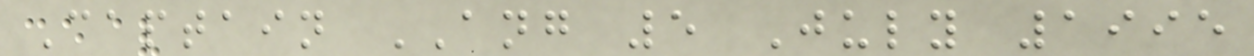Captain ANG 5 July 1995
